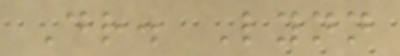Dr. Lynn
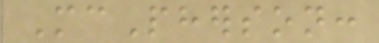McPherson:
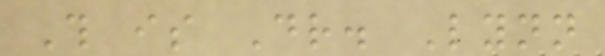This is Dr. Lynn
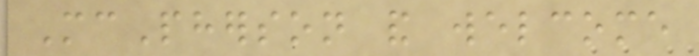McPherson and welcome
